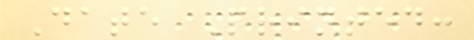Date Printed:
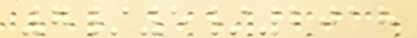7/5/2018
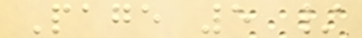Page 5 /
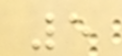5
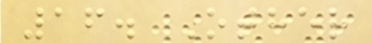16. Other
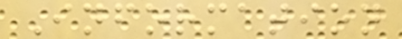Information
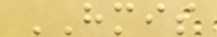HMIS
